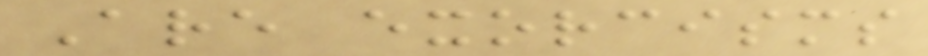Are exorcisms
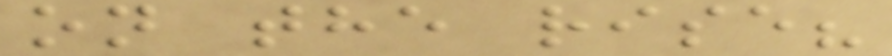on the rise?
